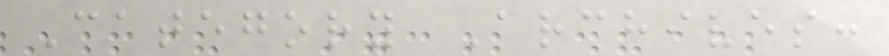Category Archives:
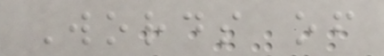Words of
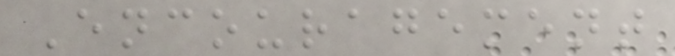Encouragement
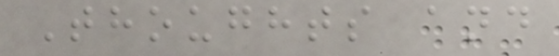Thoughts and
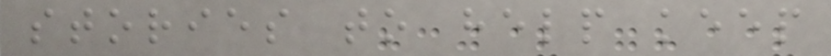stories to help keep
